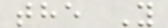the Y
